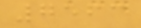7563
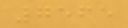7565
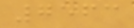7563
